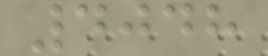4048
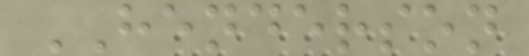HENDERSON
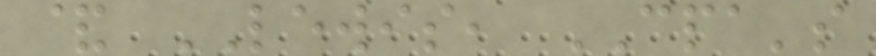& LEWIS, CPA's
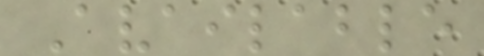Available
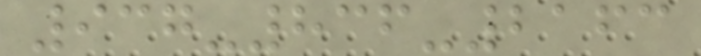937-836-2163
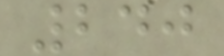240
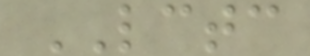LCTC
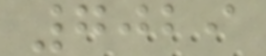7029
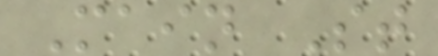Main St
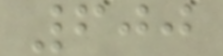600
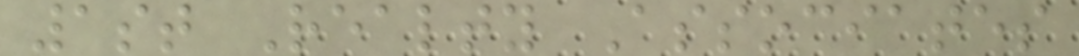1st Realty Associates
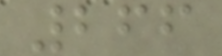266
